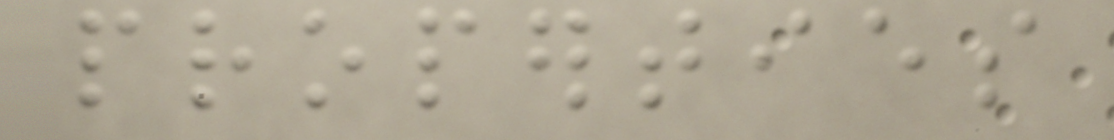properties
